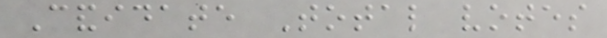Candidate Total votes
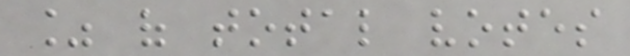% of total votes
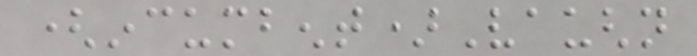(incumbent)Vaughn
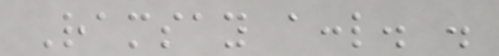Ramsay accl. .
